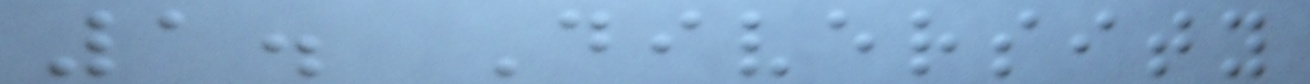1. Diversity
